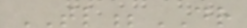TL;DR
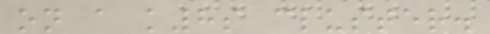on a k8s cluster.
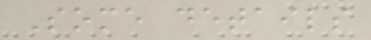Some details
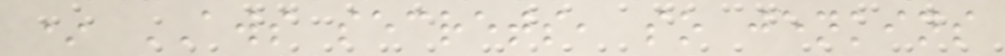* AWS secrets, so jenkins
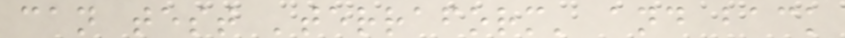can test 'terraform' and back
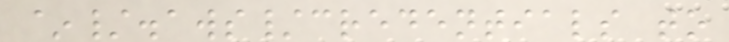~/.aws/credentials to
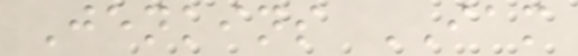Jenkins IAM
